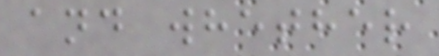and whether
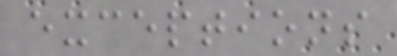exceptions
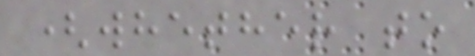(whether to
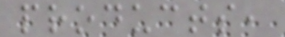products,
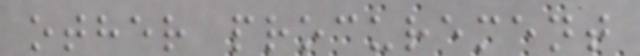other procurement
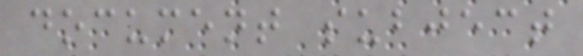document subject
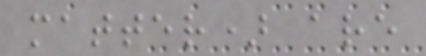matter) are
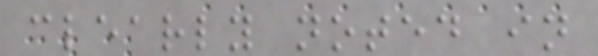clearly noted in
